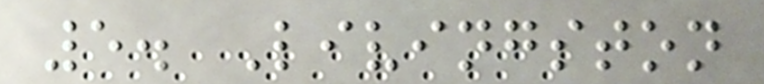5. Livingston
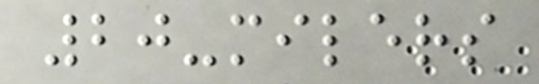20-milers
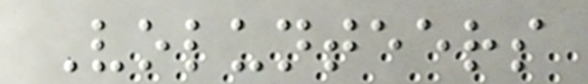Volunteers
